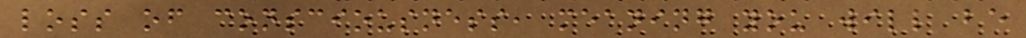loss of consciousness, meaning you will be
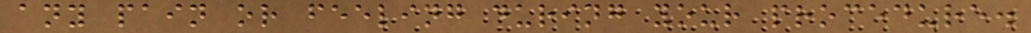any pain or feeling during your procedure.
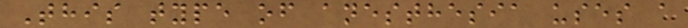This type of anesthesia uses a
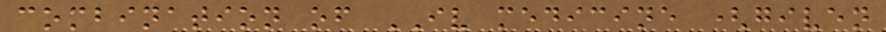combination of IV medicine (given
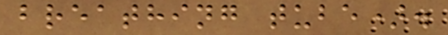breathing tube).
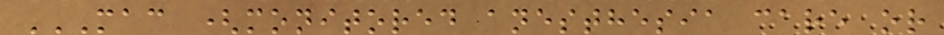MAC (MONITORED ANESTHESIA CARE OR
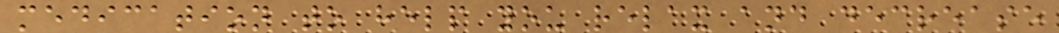medication to help you relax and decrease
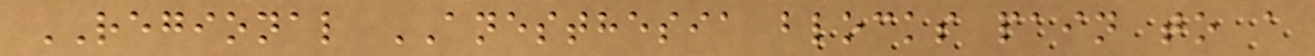REGIONAL ANESTHESIA blocks pain to a
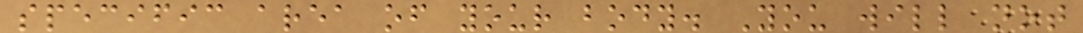specific area of your body. You will not
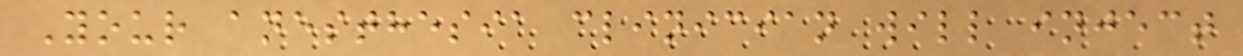Your anesthesia clinician will inject
